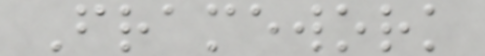Framework
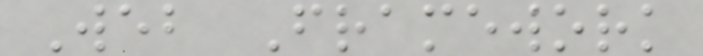Web Framework
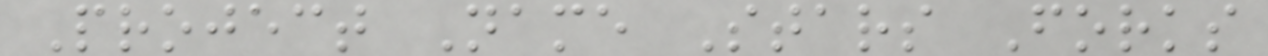Project Name Stars Forks
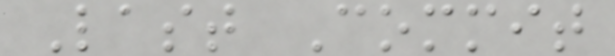Last Commit
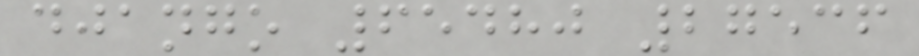django 65480 27536
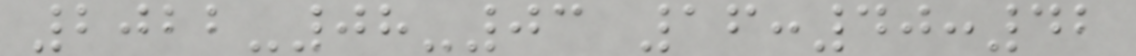2022-08-03 16:40:42
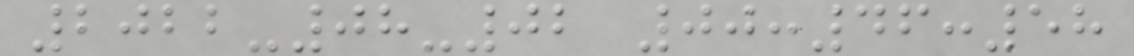2022-08-02 00:46:58
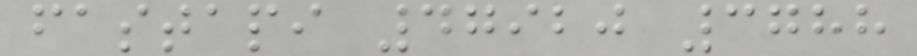fastapi 47920 3788
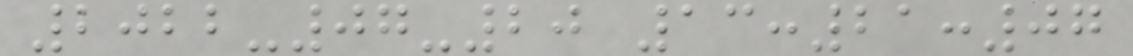2022-07-20 13:21:07
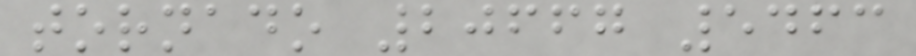tornado 20667 5463
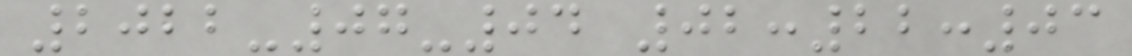2022-07-04 02:22:03
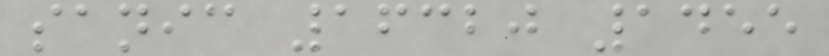sanic 16320 1455
